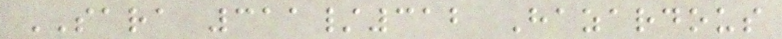SARA 311/312 Hazardous
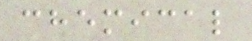chemical
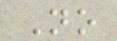No
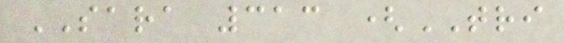SARA 313 (TRI
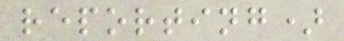reporting)
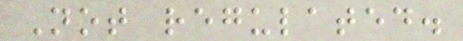Not regulated.
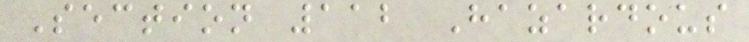Section 112 Hazardous
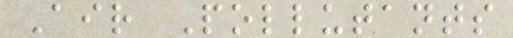Air Pollutants
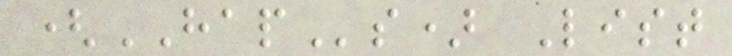(HAPs) List
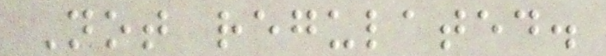Not regulated.
